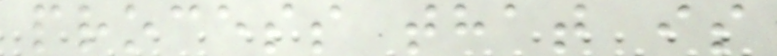process that is
